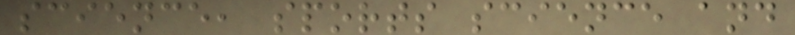science, sports science and
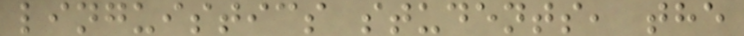linguistics students, the
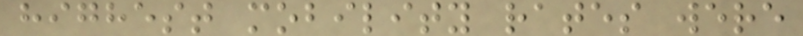highest mobility rates were
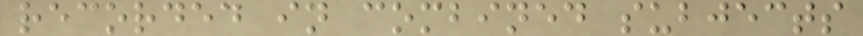recorded in combined subjects
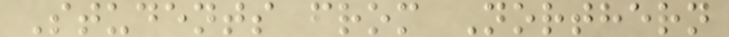Students from Northern
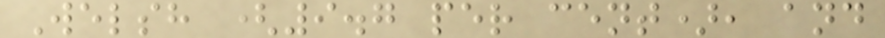Welsh (9.7 per cent), and
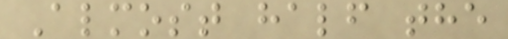Almost half the
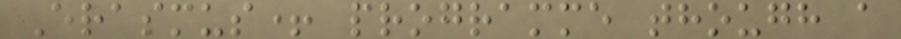Erasmus+ programme though a
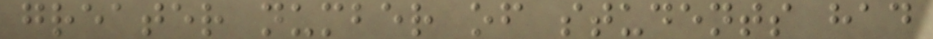greater number of students had
